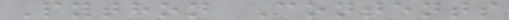Python Contents
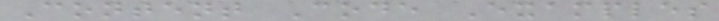Content Code Examples
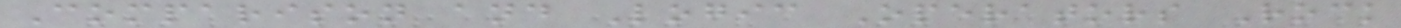Comparison and Logic Operators Rock
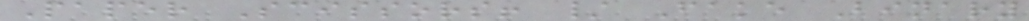Paper Scissors! / Fake Binary
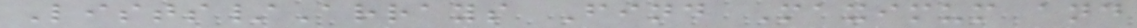Lists/Arrays Find Maximum and
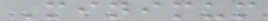Minimum
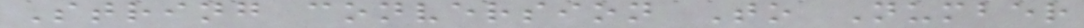String conversion To Number
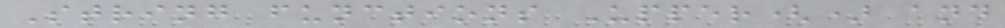String functions Upper() and
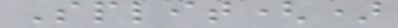Split()
